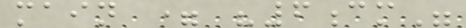main = "6cm"
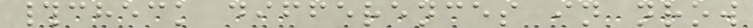#check differences in nrow
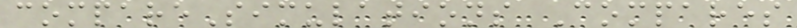compareSimulations Compares
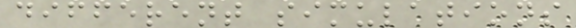different simulations
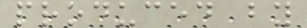produced by
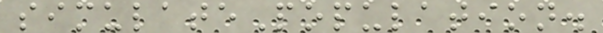simulatePopulation.
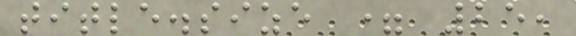title.size = 25,
